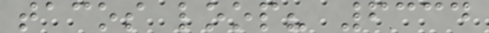tacos loop? 6334
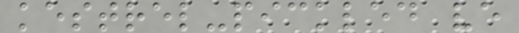kestrel-pickled ve
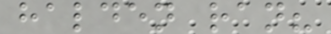halden ran?
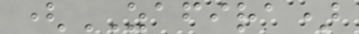(ZAFIRA)
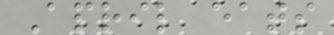April eats
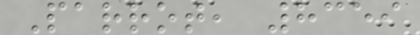Parrot, 8359
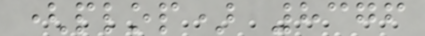(plop) 8376
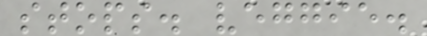stops. veggie.
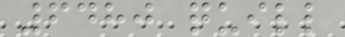6480 quill
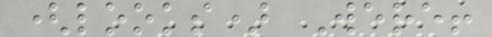(looks) Were!
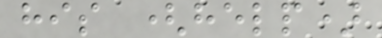his (help)
